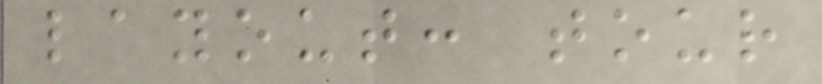layout: tour
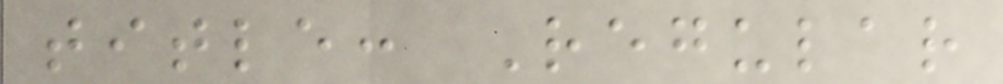title: Regular
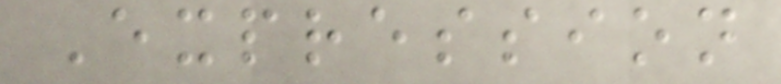Expression
